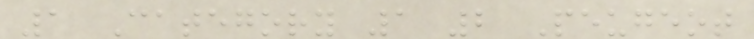1 Category 1 2 Peugeot
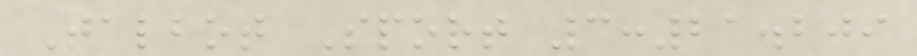Talbot Sport 3:21.209
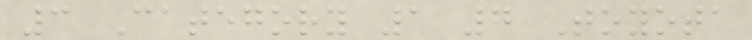3 Category 1 7 Toyota
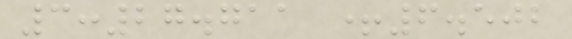3:27.711 +6.502
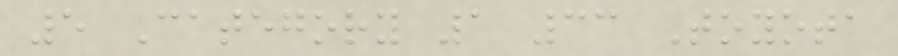5 Category 1 33 Toyota
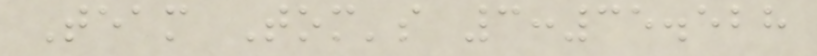Team Tom's 3:35.528
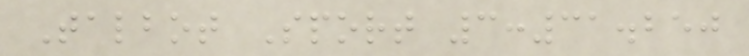Talbot Sport 3:31.250
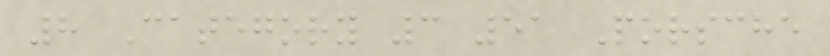8 Category 3 51 Porsche
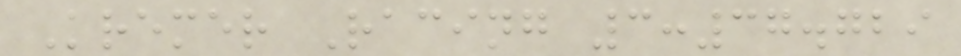Kremer Racing 3:37.729
